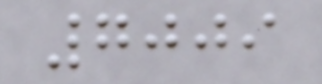7009
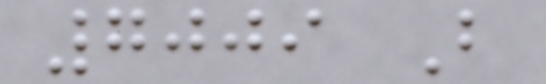7009 B
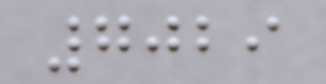7029
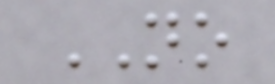NO
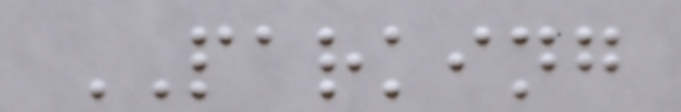PARKING
